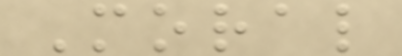Moral
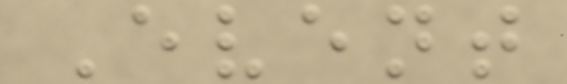Event
